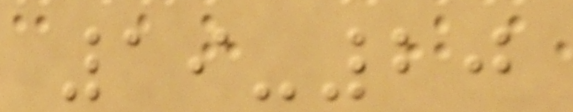19-20
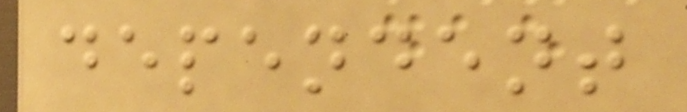dependent
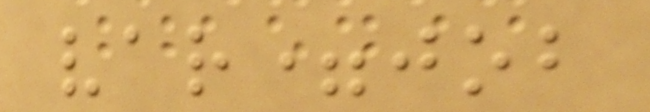var=job
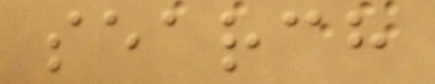search
